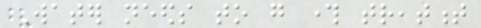Water needs to go through treatment
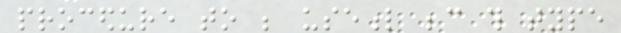procedure to be useful because this type
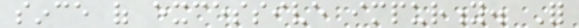since of excessive impurity. For
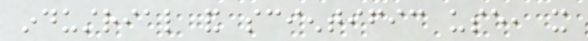industrial and scientific use, it
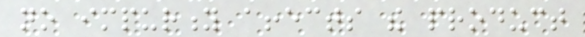no impurity affects the product
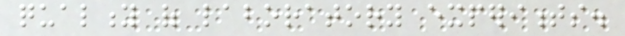quality of laboratory experiments.
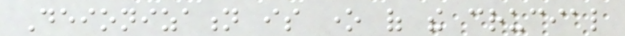Deionization is one of the crucial
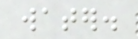water.
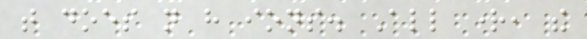that does not have ions. All right, the
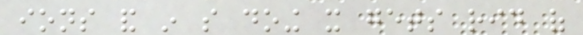ions and in so doing it gets rid of
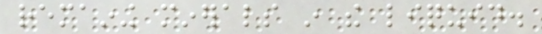remaining minerals in the liquid.
